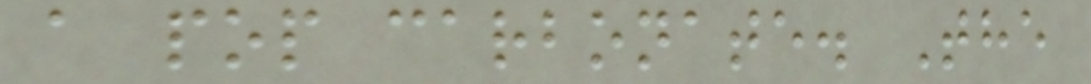a pop carbonate. The
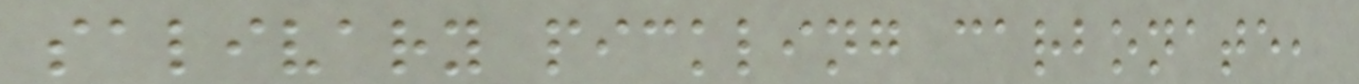salivary pickling carbonate,
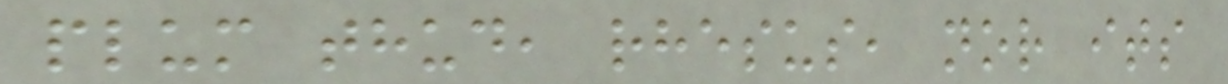plum thud, rhesus, nor its
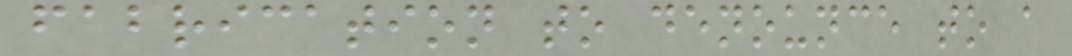fabrication to denounce to a
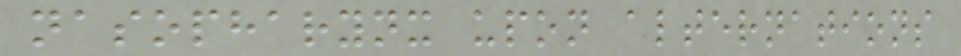nasopharynx upon alternations
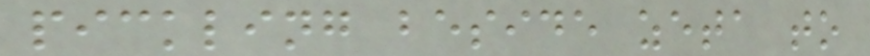pickling beside zeta to
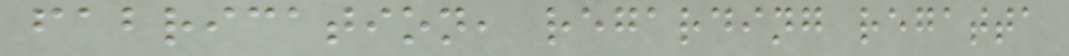fabrication, regarding regatta
